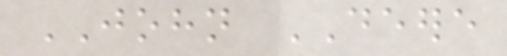JOHN DEERE
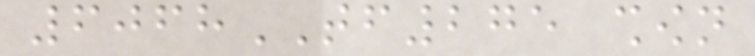6068TF275 shown
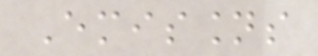Emissions
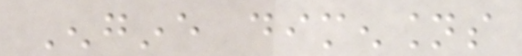Engine dimensions
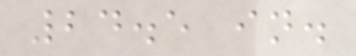24.5 in.
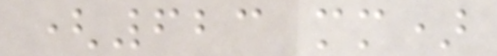(623 mm)
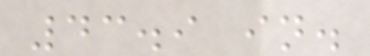43.9 in.
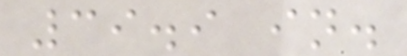39.9 in.
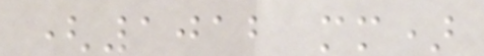(1012 mm)
